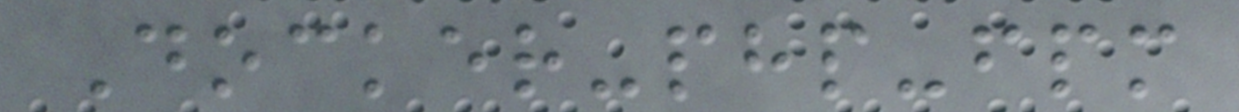Docker-php-fpm
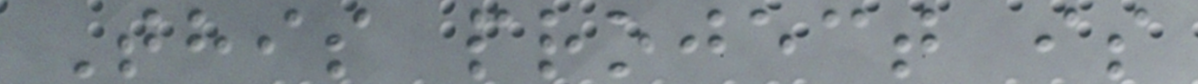This project is
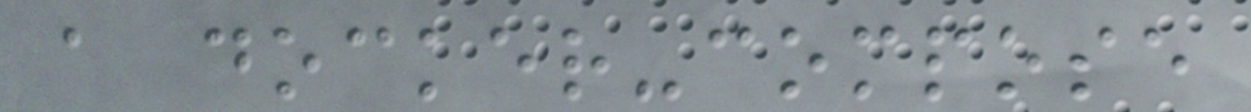a docker-compose
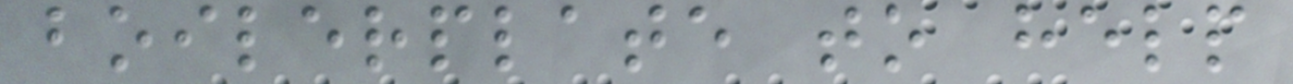boilerplate to help
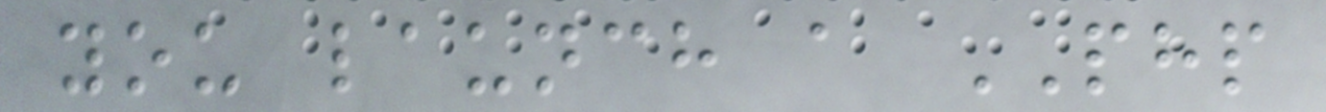you launch a PHP
